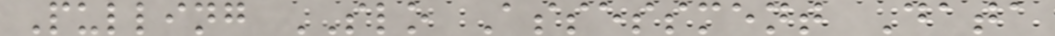Pulling SLO Assessment Data
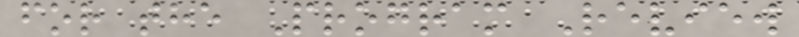for the Program Review
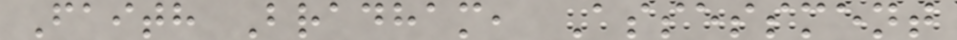Faith Bradham, Assessment
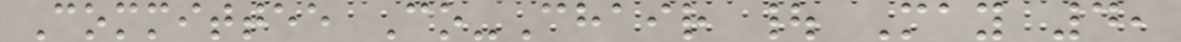Committee Co-Chair | May 4,
